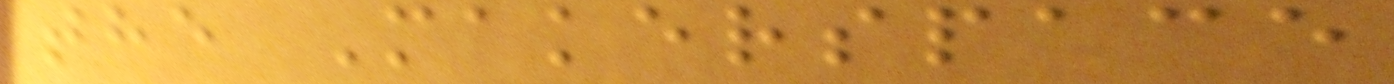the Makerspace
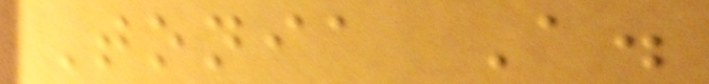Tonia A.
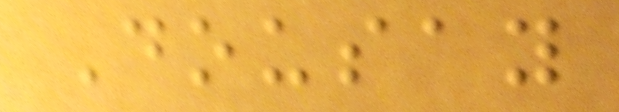Dousay
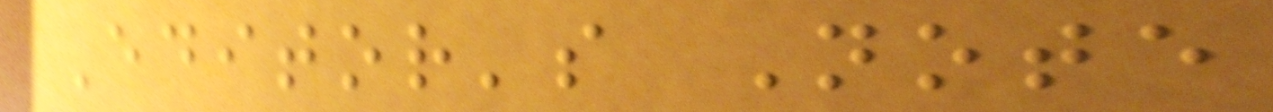Editor's Note
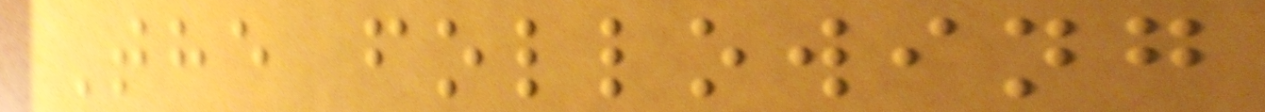The following
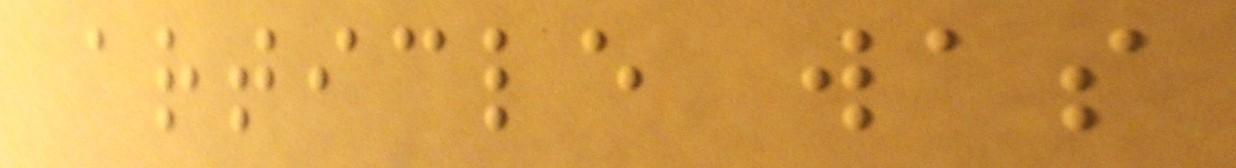article was
